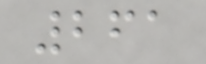261
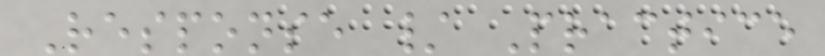Response / Practice
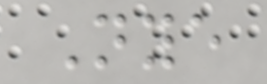Nye
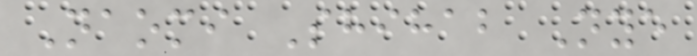Naomi Shihab Nye
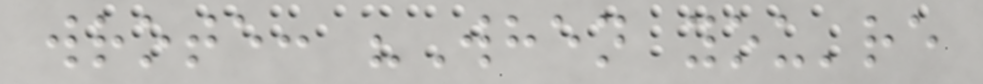wrote: "When you're
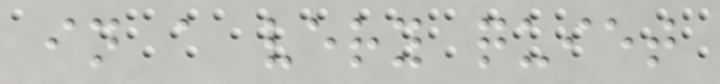in a very quiet
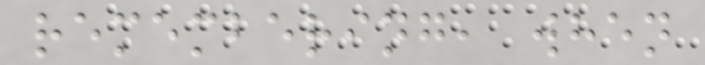remembering, when
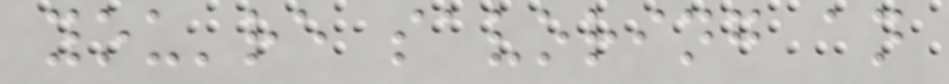you're savoring an
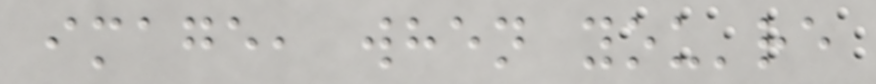image, when you're
